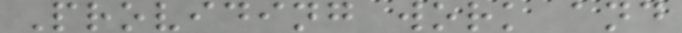Providing work and
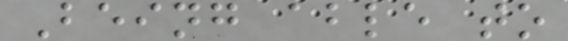Being able to
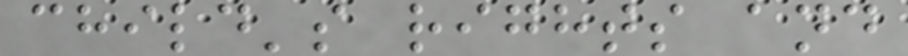child's rights and
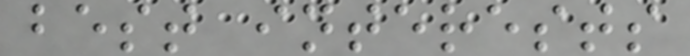best interests
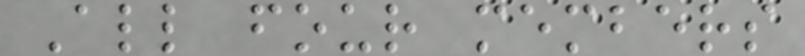All four members
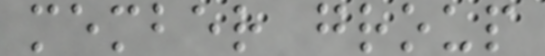member group
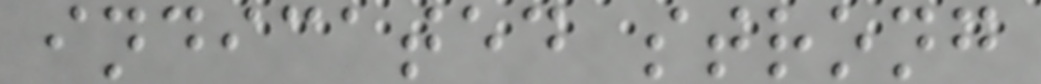indicated strong
